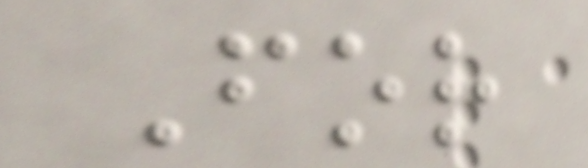For
